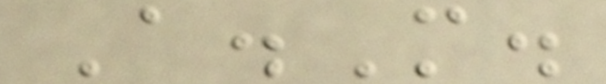A.M.
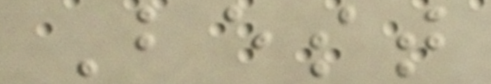Best
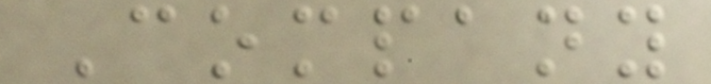Company
